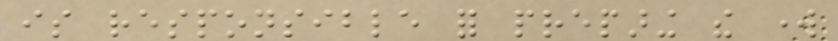is responsible for preparing the work
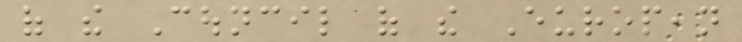of the Council of the European
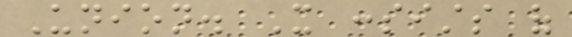Union. It consists of
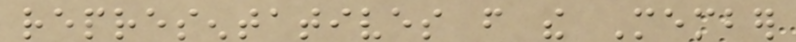representatives from the Member
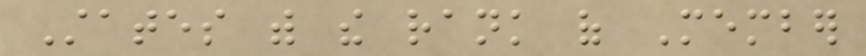States with the rank of Member
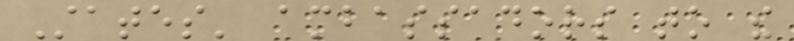States' ambassadors to the
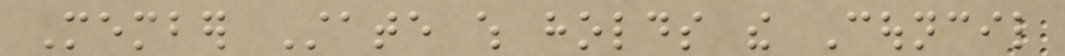Member State which holds the Council
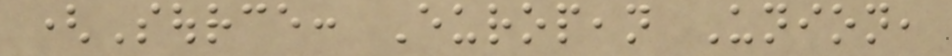(Source: European Union,
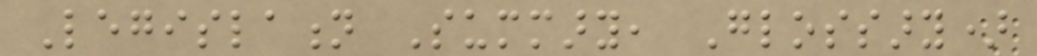Legislation Summary, Glossary)
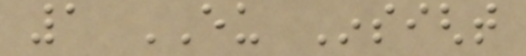1 EU Insight
